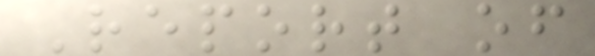Report of
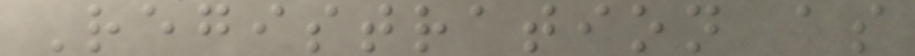Registration as
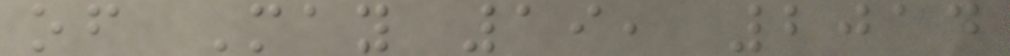of May 19, 2014
